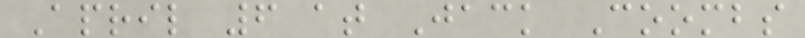April 6 at Jack Coombs
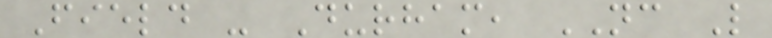Field - Durham, NC L
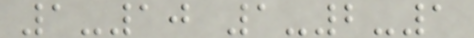1-10 1-2-1
